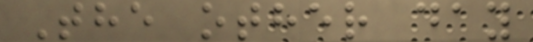The other day
